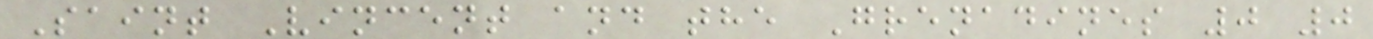Saint Vincent and the Grenadines 0 0
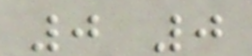0 0
